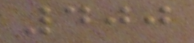400
